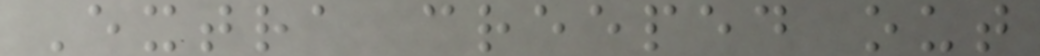Extra creeped out
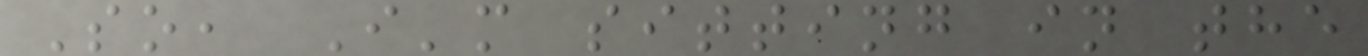So, I'm sitting in the
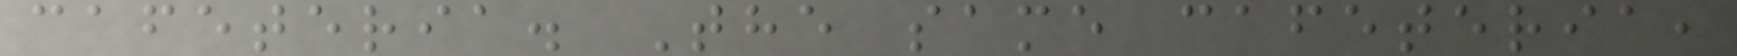cafeteria. The same cafeteria,
